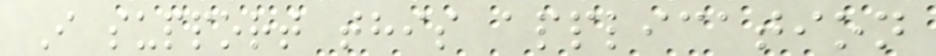I support this application
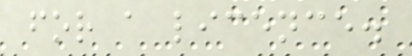for a licence.
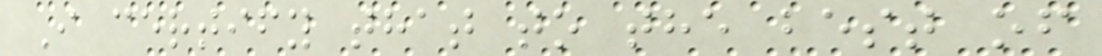I certify that to the best of
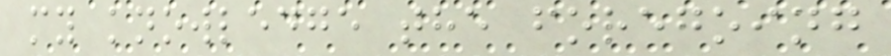my knowledge the foregoing
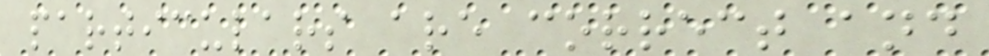particulars are correct and
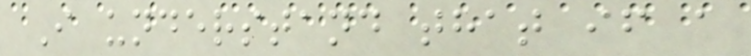I understand that if a
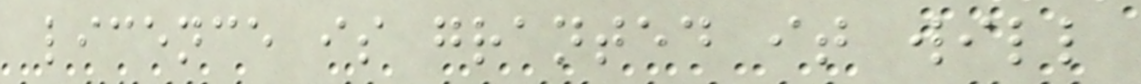licence is granted it will
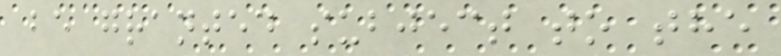be granted subject to the
